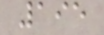195
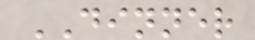DINNER
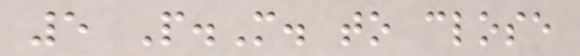5 P.M. to close
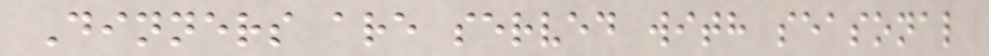Dinners are served with seasonal
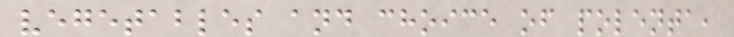vegetables and choice of polenta,
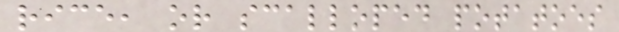rice, or scalloped potatoes
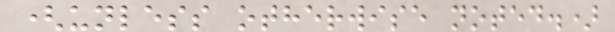(unless otherwise noted.)
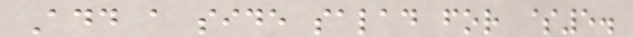Add a side salad for $5.
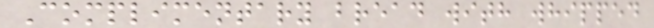Complimentary bread with whipped
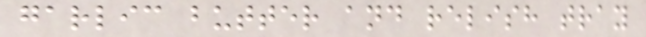garlic butter and relish tray
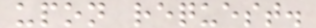upon request.
